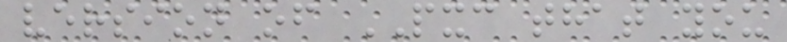version of PXC that you
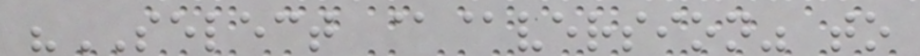"SELECT @@version" to
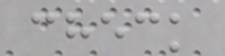check
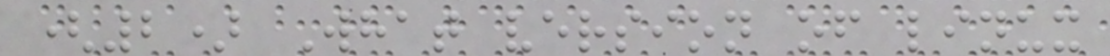(2) What version of linux
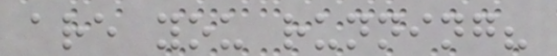are you running?
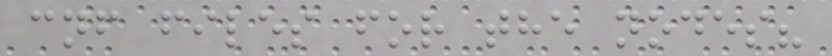cnf files for the nodes?
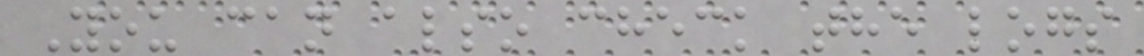You can also check the logs
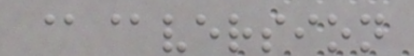@@version
